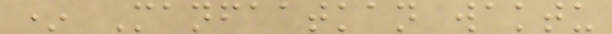* Manfaatkan waktu
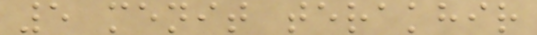5 menit terakhir
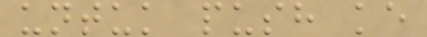untuk push ke
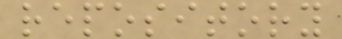repository
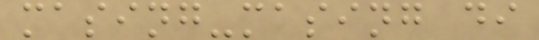masing-masing di
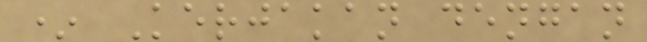* Kerjakan dengan
